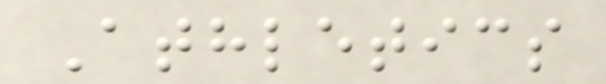Athletics
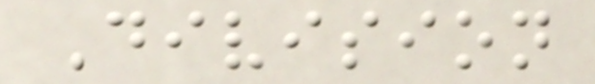Division
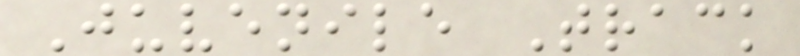Juvenile Track
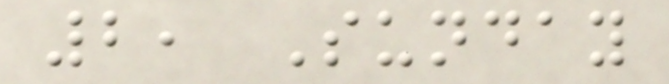2, Sunday
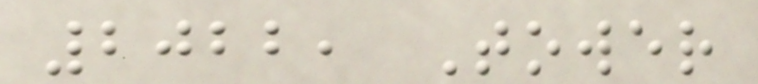2022, Tower
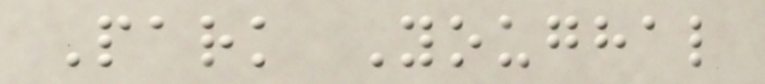Park Youghal
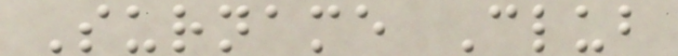Surname Club
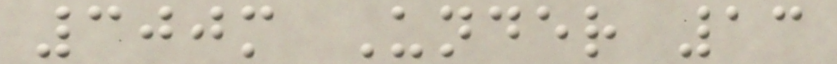300m Under 13
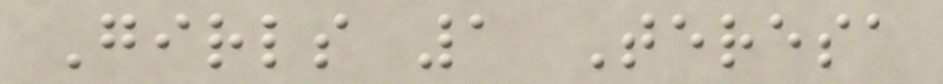Girls 1 Teresa
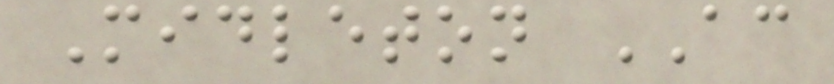Midleton AC
